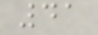41
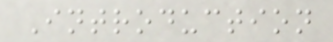Introduction
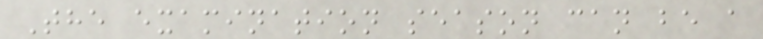The examination season can be a
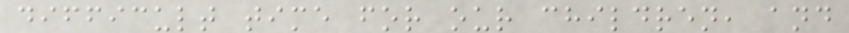difficult time for our children, and
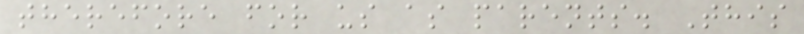therefore for us as parents. This
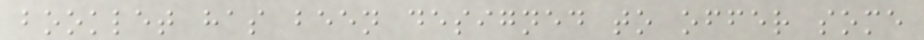booklet has been designed to offer some
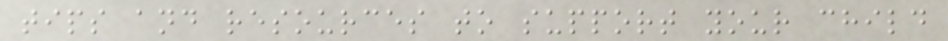tips and resources to support your child
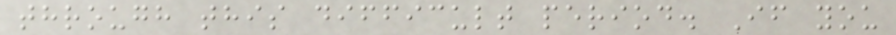through this difficult period. If you
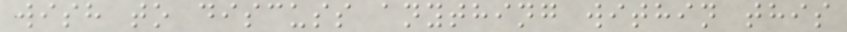wish to discuss anything within this
